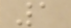1
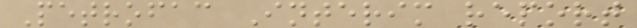Petrofac Interim report
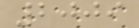2009
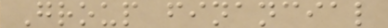Group financial
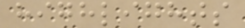highlights
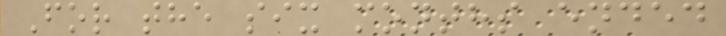For the six months ended
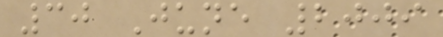30 June 2009
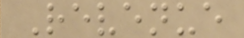Revenue
